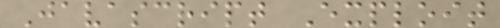Javascript Exploit
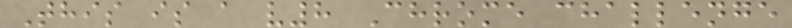This is a v8 Chrome challenge
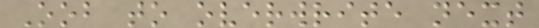Oob to overwrite next
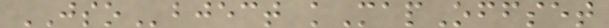JSObject kMapOffset
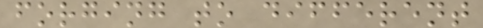forging to different
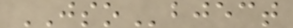JSObject
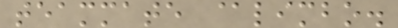teammate @limbo.
